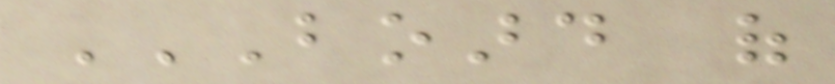BOARD OF
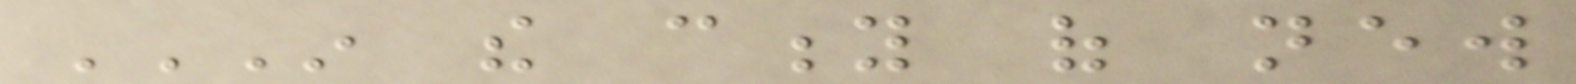IN THE CITY OF NEW
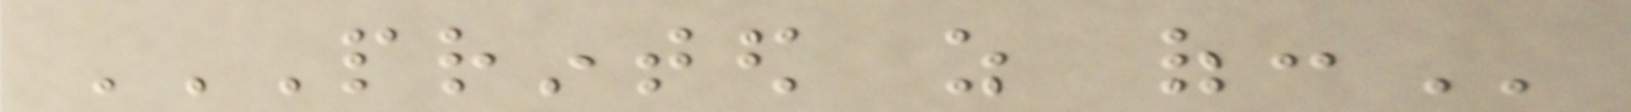PRINTED AS OF:
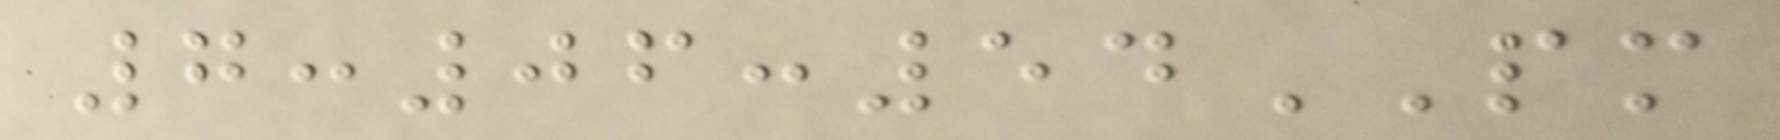7:06:54PM
